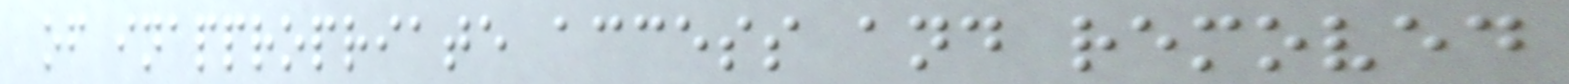of inappropriate access and removed
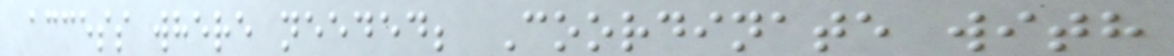access where needed; Coordinate with
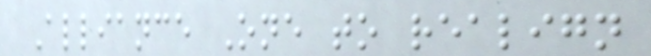Alliance One to realign
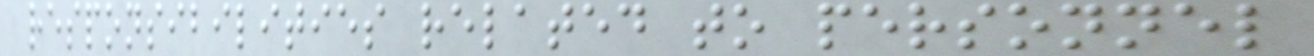responsibilities related to personnel
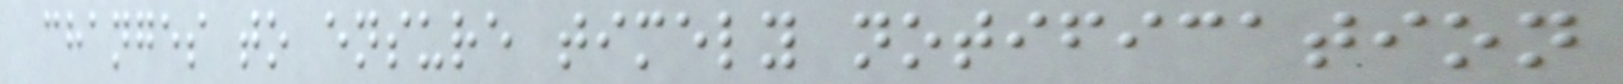changes to ensure timely notification
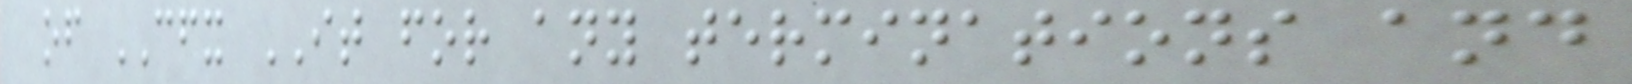of CFX IT for any terminations and
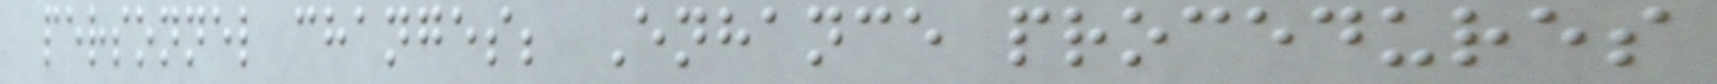personnel changes; Enhance procedures
